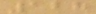128
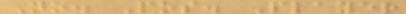No. Pos. Player
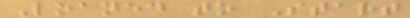Loaned to Start
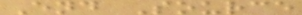End Source
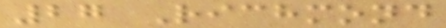27 Richmond
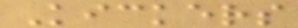Kickers
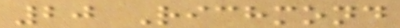20 Richmond
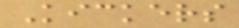Kickers
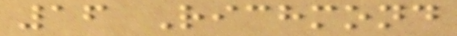16 Richmond
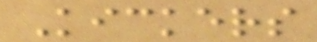Kickers
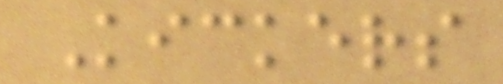Kickers
